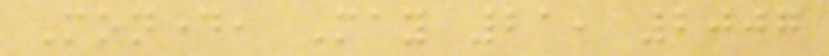Monday, May 21, 2007
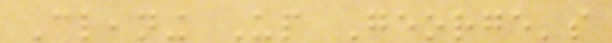Cleaning Up George's
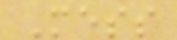Mess
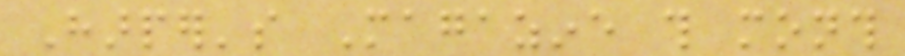Harper's Magazine this month
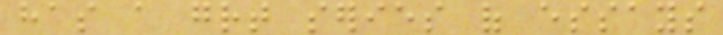has a great series of essays
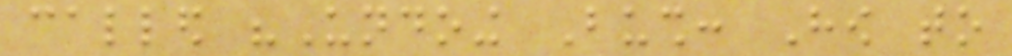called "Undoing Bush: How to
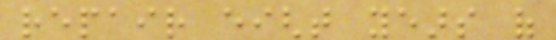repair eight years of
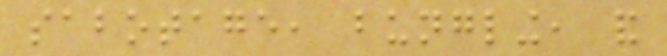sabotage, bungling, and
